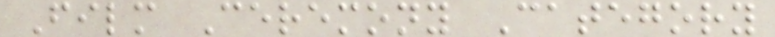Film Ceremony Category
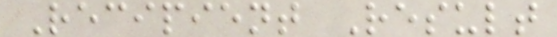Recipient Result
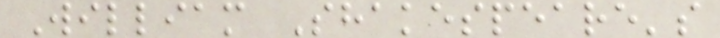William Shakespeare's
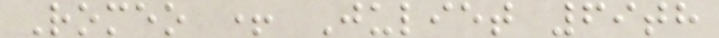Romeo + Juliet 69th
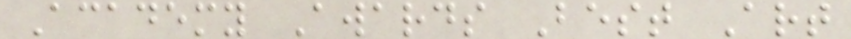Academy Awards Best Art
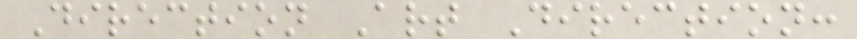Direction Art Direction:
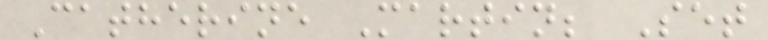Catherine Martin; Set
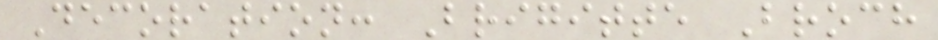Decoration: Brigitte Broch
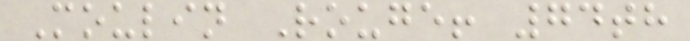Moulin Rouge! 74th
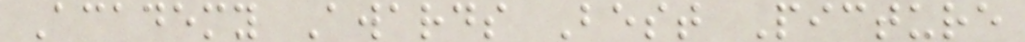Academy Awards Best Picture
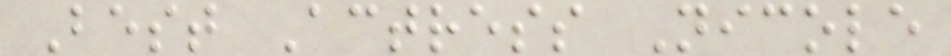Best Actress Nicole
